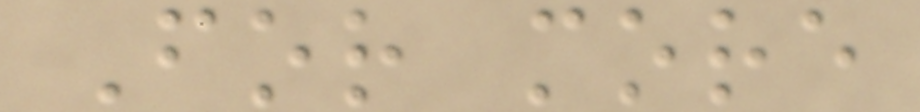For more
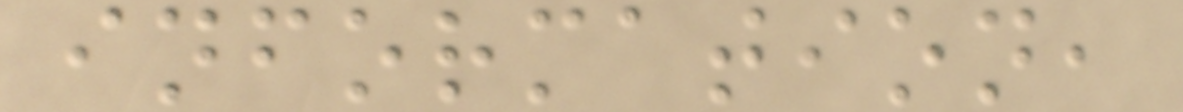information,
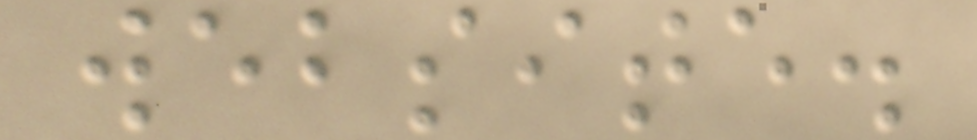website.
